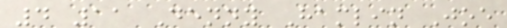4 11 Denny Hamlin Joe
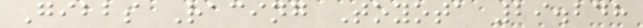Gibbs Racing Toyota 29.248
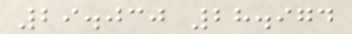29.030 28.974
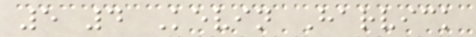5 4 Kevin Harvick
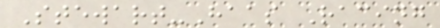Stewart-Haas Racing
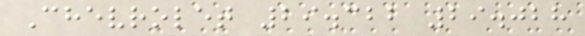Chevrolet 29.322 29.028
